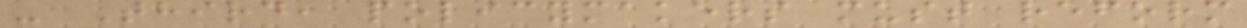- Third, policymakers must reform
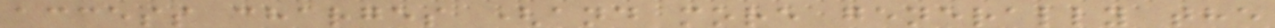access charges (and more generally the
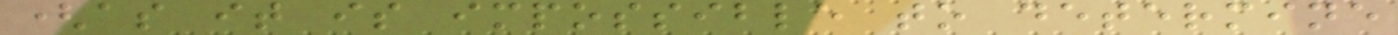(as it is impossible to determine
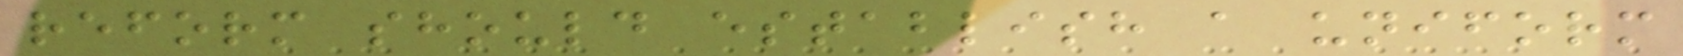reform should establish a uniform
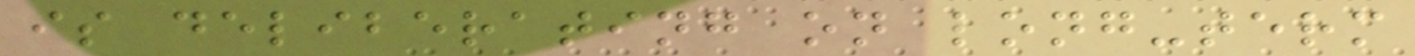is deliberating on long-term
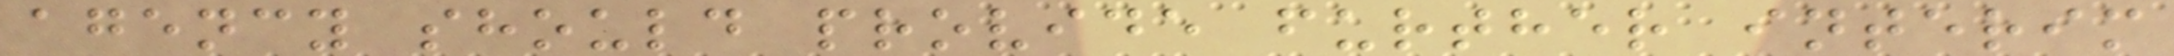agency should provide further interim
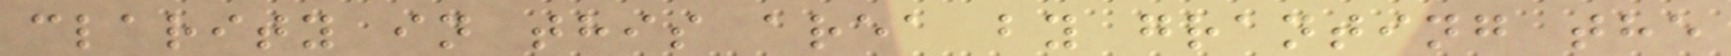clarity in this area by granting the
